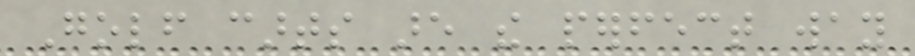Golf carts are the perfect way
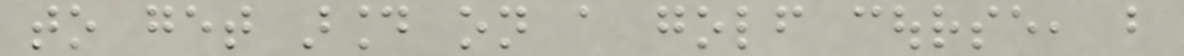to get around on a golf course, but
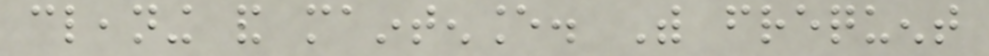cleaning and maintenance. With frequent
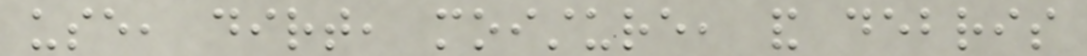use, dirt, moisture, and debris
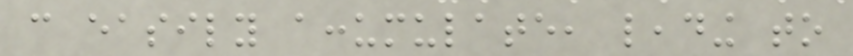can easily accumulate, leading to
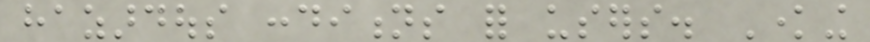hazardous conditions for users. Knowing
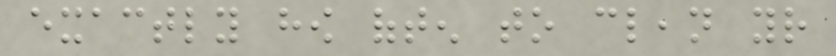exactly how often to clean your
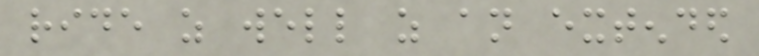ride as well as an extended
